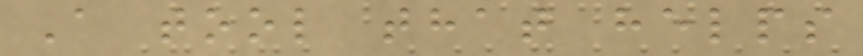A tool that helps
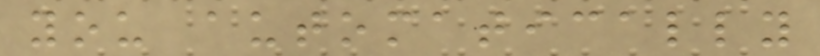you automatically
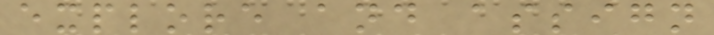explore and assign
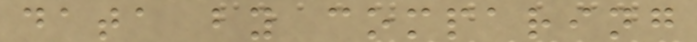data by comparing
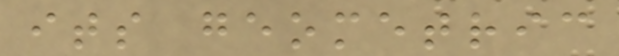its geometric
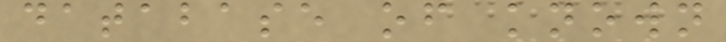database of known
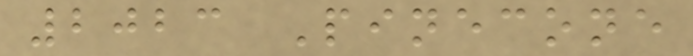2023 Pinecone
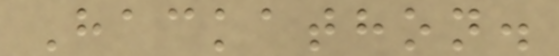Hackathon.
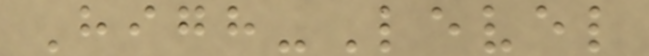High-Level
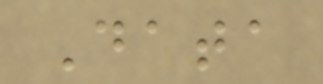Data
